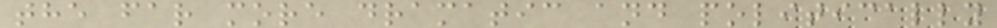the far more dramatic and politically
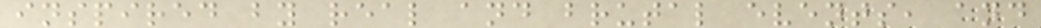inspired by real and brutal events, and
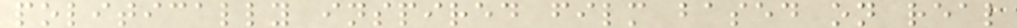politically inspired film based on real
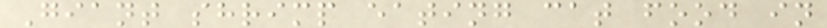Giant shrimp eating cat food in
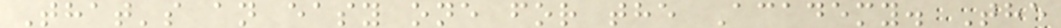That's an easy one for the Academy. The
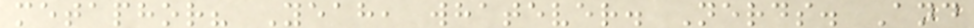metaphor? Yeah, whatever. Nerds. And
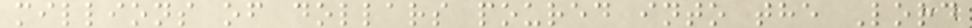millions of dollars poured into the Lord
